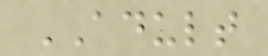ADULT
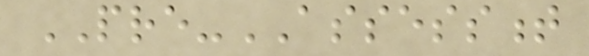PRE-ASSESSMENT
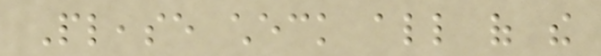Please check all of the
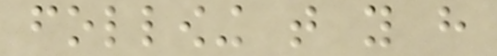following that you have
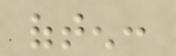often:
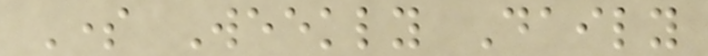Some Weekly Daily
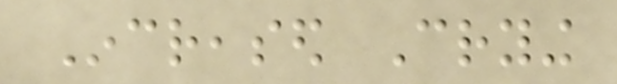Increased Crying
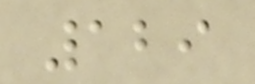129
